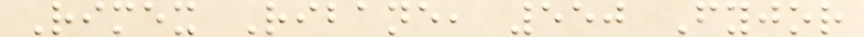Rimex Ribane, 550 Fyjor
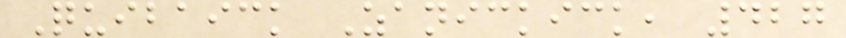Quibaick Zanickick, 427
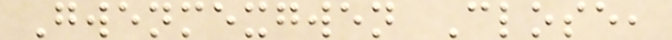Gwenmexgwen Close,
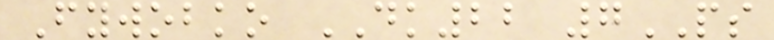Fywobko DK22 7PS
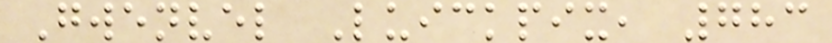Gwenvel Luickpix, 783
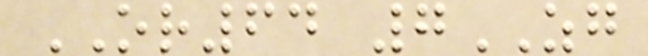OR64 7ZG
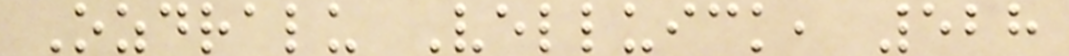Ozdralu Velluick, 528
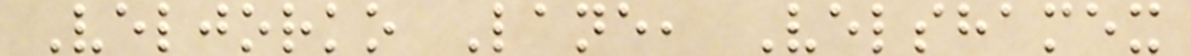Veljorko Lane, Velshamex
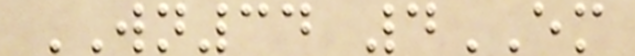WN34 4EM
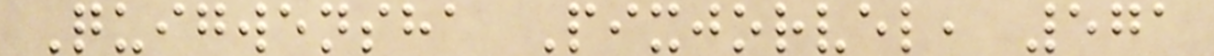Quigwensha Pixjorvel, 571
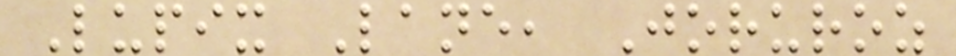Lupix Lane, Joruroz
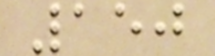150
